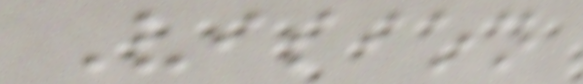Vision
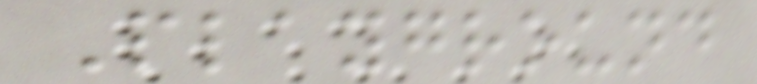Playground
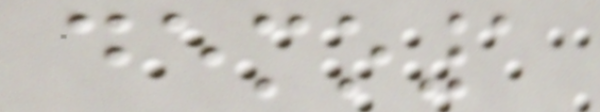demo1
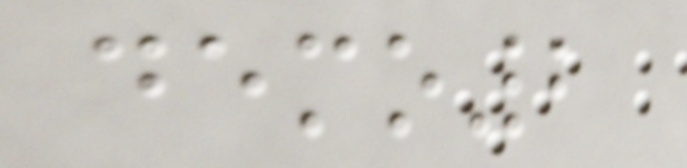demo2
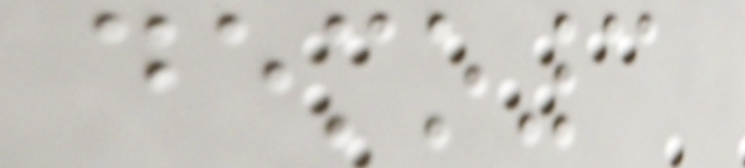demo3
